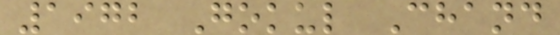1972 Gokul Chand
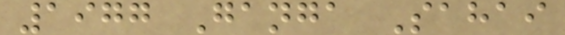1977 Ganga Sahai
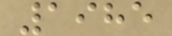1985
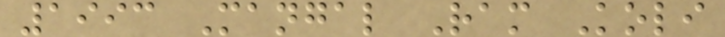1993 Mangal Ram Koli
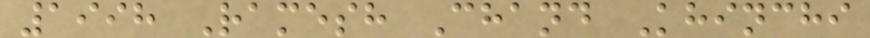1998 Ramesh Chand Khinchi
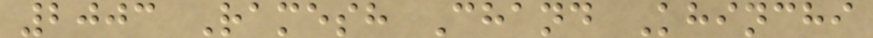2003 Ramesh Chand Khinchi
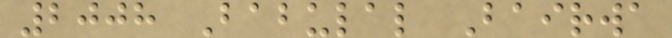2008 Babulal Bairwa
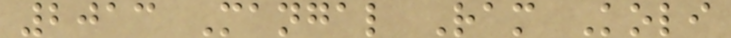2013 Mangal Ram Koli
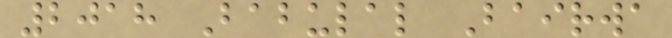2018 Babulal Bairwa
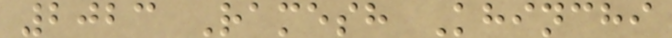2023 Ramesh Khinchi
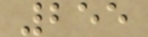255
